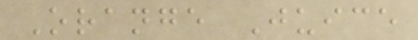Orange Juice
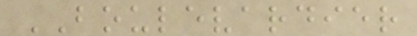BOULEVARDIER
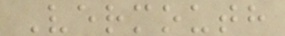Vermouth
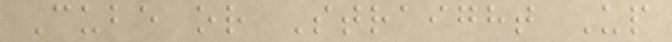Cube or Straight Up
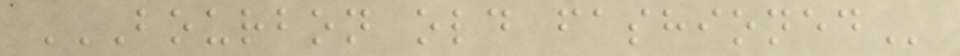BOURBON OLD FASHIONED
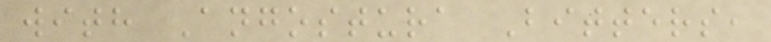with Angostura Bitters,
